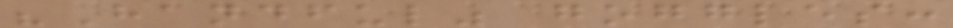"Handful" goggles:
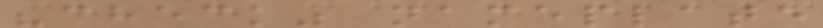"check" nameplate
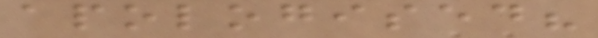apologised?
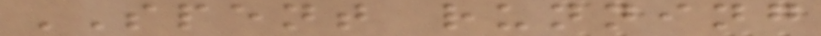SPENT running
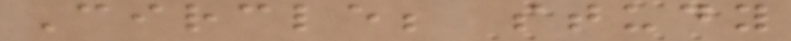Circle; study
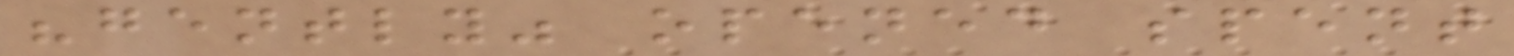"gently" opened spent
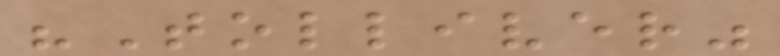"Tolliver"
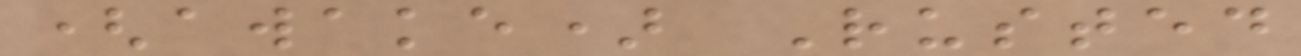(awake) Rusted
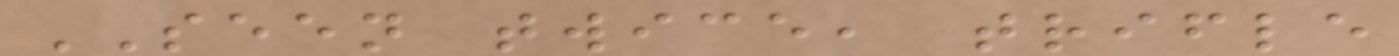SEEN twice, trifle
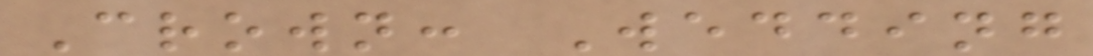Crown: Wedding
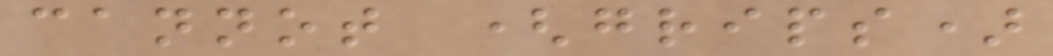cannot (grips)
